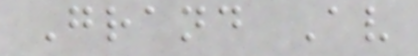Grand Av
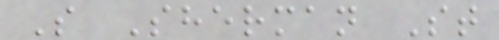S Sherman St
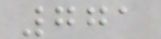771
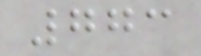773
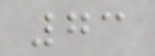73
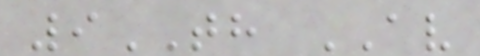9TH AV
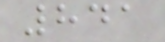841
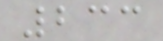233
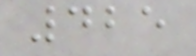425
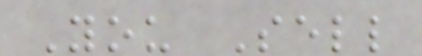You Sell
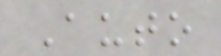Auto
